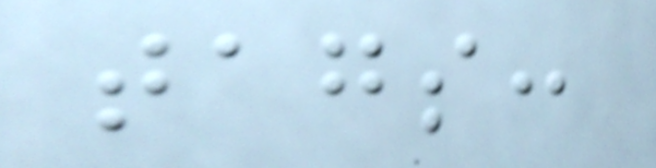tags:
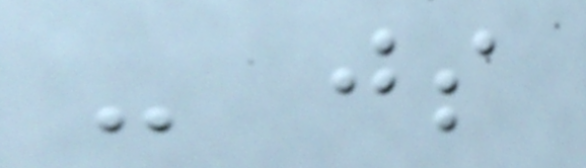- js
